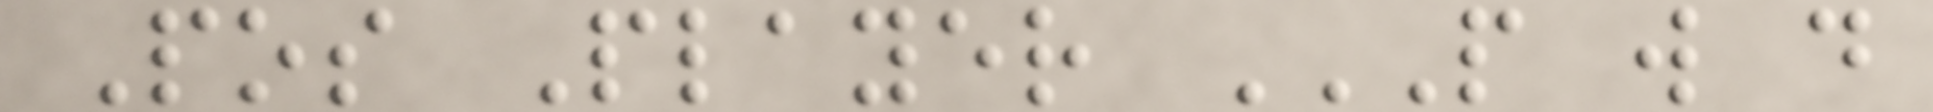Pos Player P W D
